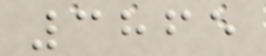3865
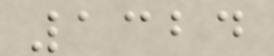1324
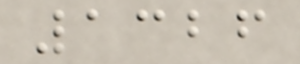1326
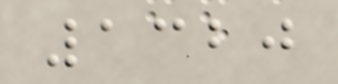1320
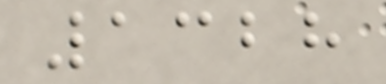1328
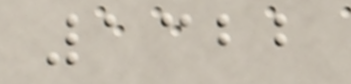1322
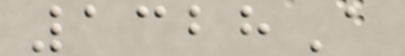1328A
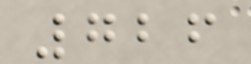726
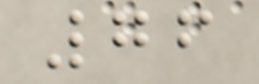76
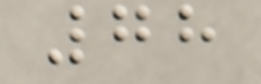78
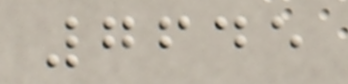7645
